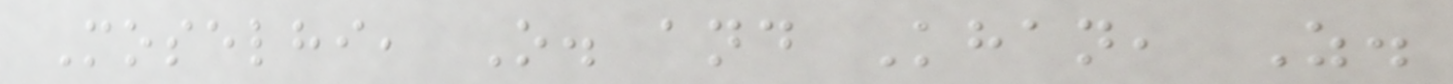Moselhi, O. and Khan, Z.
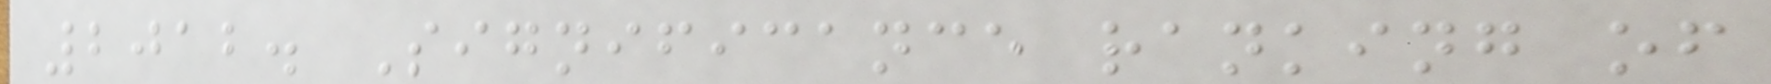2012. Significance ranking of
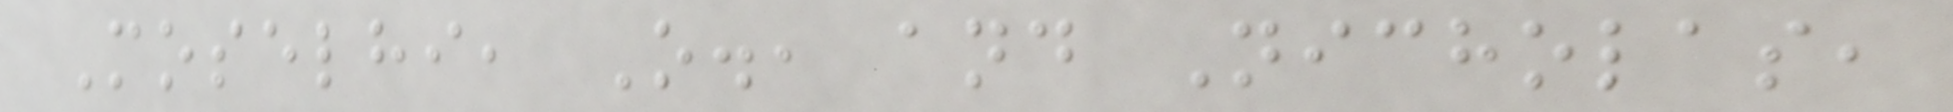Moselhi, O., and Nicholas,
